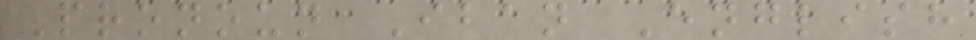Pronoun Iban English
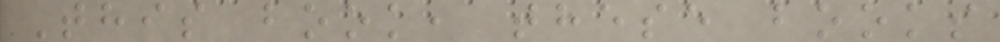This book, these books
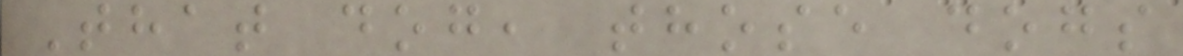That dog, those dogs
